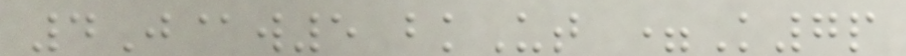4J@w5 bkUt =K7p
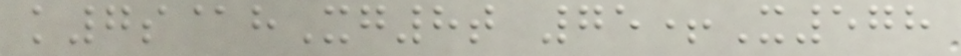k7s@hXg8t 75+X578
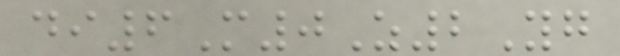di6M0Z2Yg
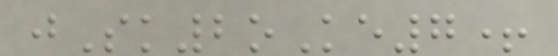jSk2oKe7+
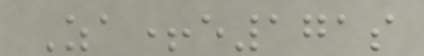Za+e171s
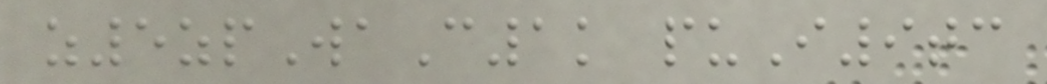z5zpWaC1k puI9tc
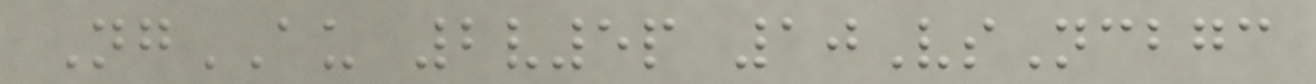NgAU 2v5p 10VsNcbgc
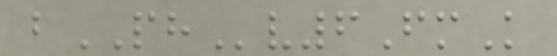bPHv6FmK
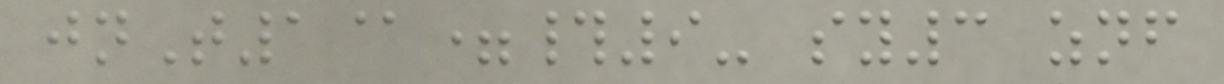jnT1@=#9- sy3 znf
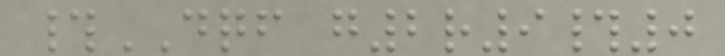#DQF g2r9#0
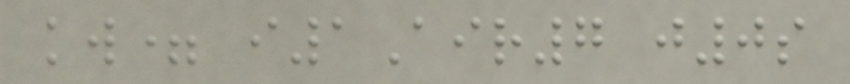kw= i1Air7 j0s
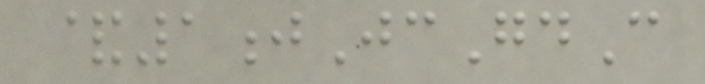&1jJcGdC
